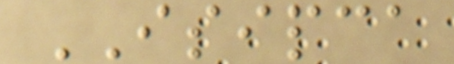ISIPCA
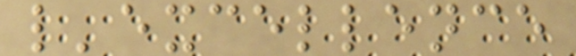l'excellence
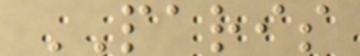PARIS
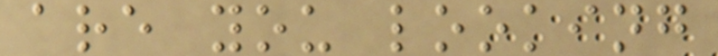are you looking
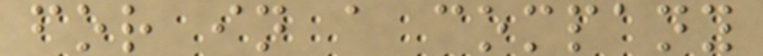for in a company
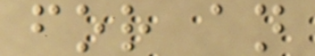for an
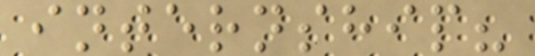internship?
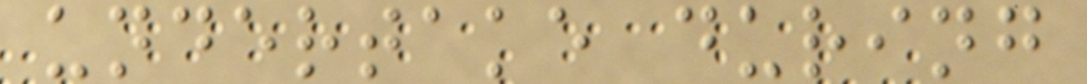undertake during
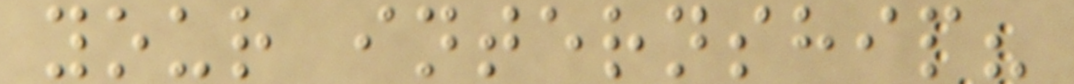your internship?
